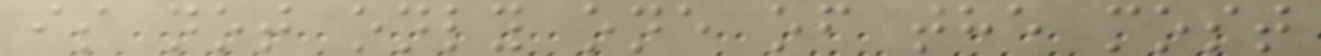is not only one of the most
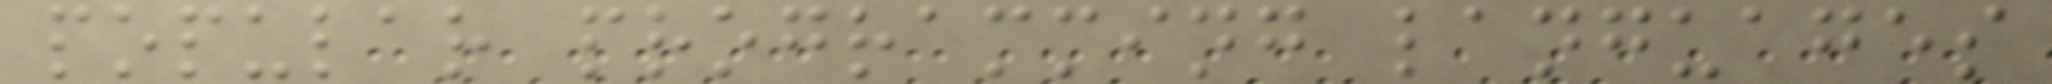popular programming languages
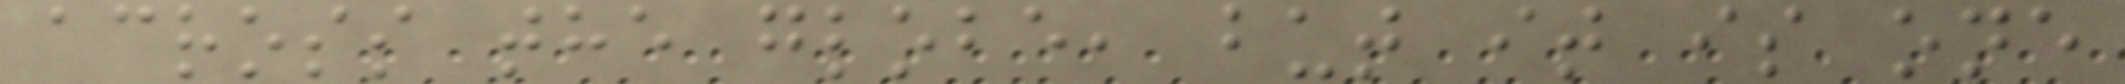across the globe, but it is one
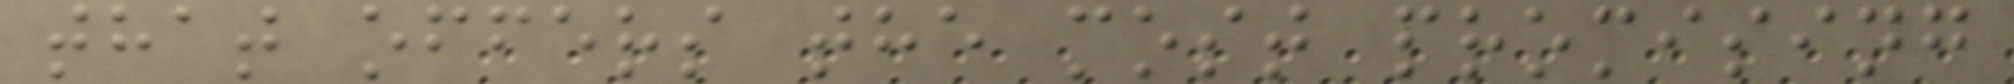that offers the most promising
